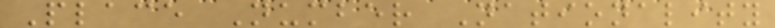Place Number Nationality
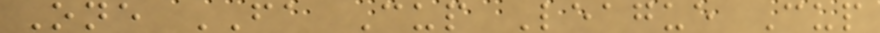One FA Cup League Cup
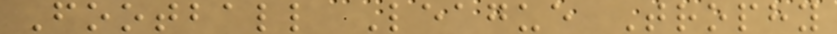Football League Trophy
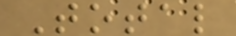Total
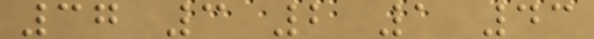37 3 2 1 43
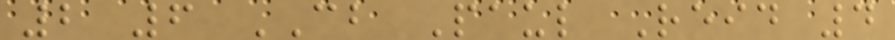2 6 CB Paul Reid 4
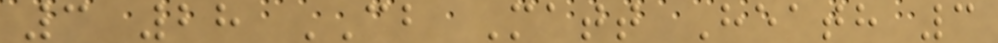3 28 CB Matt Heath 3
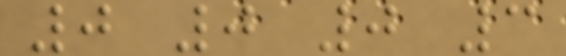0 0 0 3
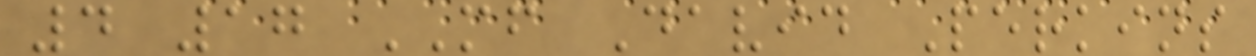4 17 MF David Perkins
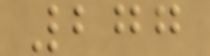277
